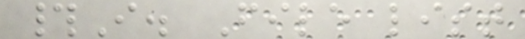#I. File list
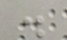.
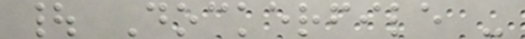| Dockerfile -
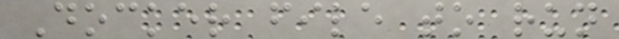Docker file to run
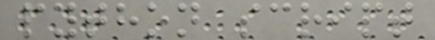python script
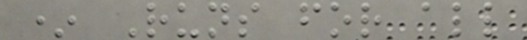* Runs for all
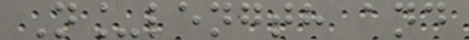N_length and
